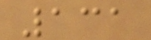131
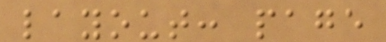layout: page
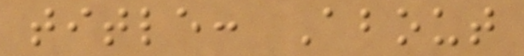title: About
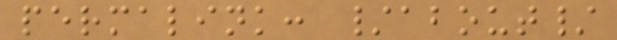permalink: /about/
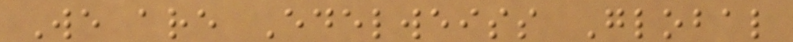We are Edelweiss Global
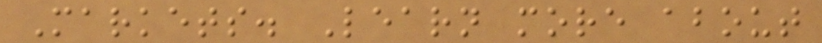Markets. Learn more about
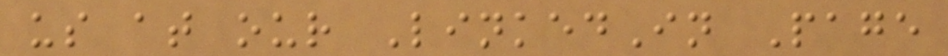us at our LinkedIn Page
